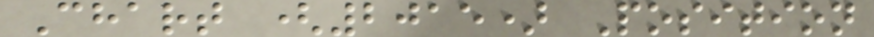Chart (2015) Position
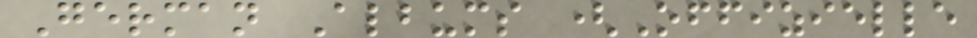German Albums (Offizielle
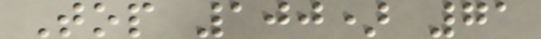Top 100) 71
